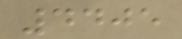4405
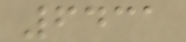6431
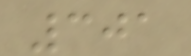301
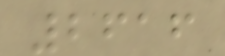2616
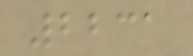2231
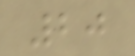20
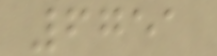6751
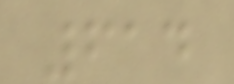614
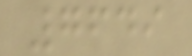7649
